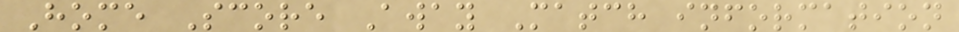Home Score Away Match information
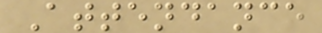Attendance
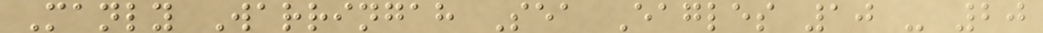Manly Warringah Sea Eagles 10 - 20
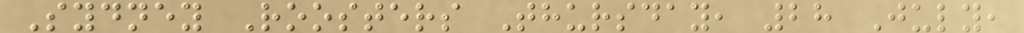Sydney Roosters Thursday, 28 July,
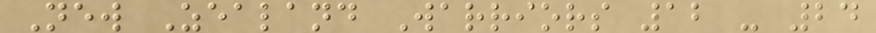New Zealand Warriors 12 - 24
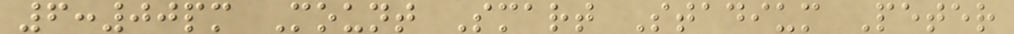6:00pm Mount Smart Stadium Peter
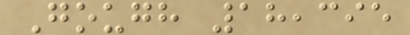Gough 18,395
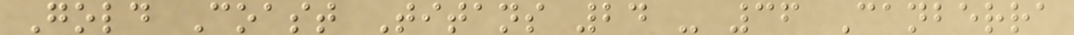Gold Coast Titans 24 - 36 Canberra
